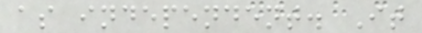as independent. It
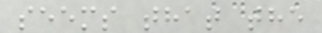seems that the
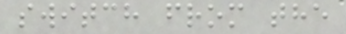switch from the
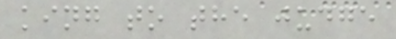king to the judge
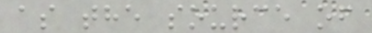as the source of
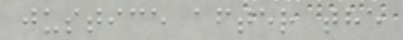justice after the
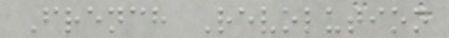French Revolution
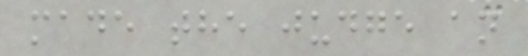made the judge an
